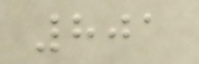801
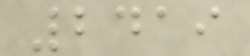2419
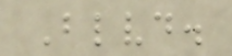Blvd.
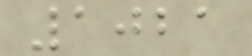1021
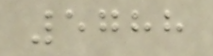5788
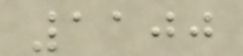1100
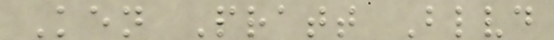Ken Pratt Blvd
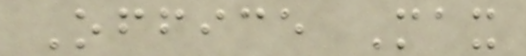Office Max
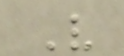V
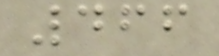466
